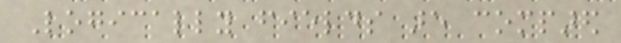Logically fields are compared
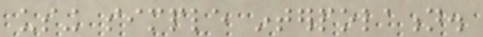using simple interpolation.
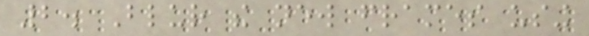2. Blur the new frames using
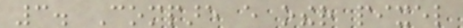3. Compare every other pixel
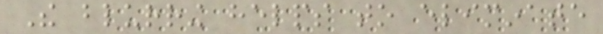The blurring helps to eliminate
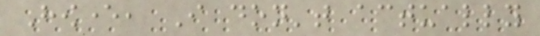However, I don't actually
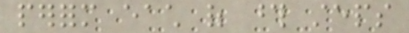perform each of those steps
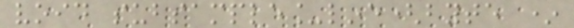void subsample_line(byte *
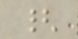{
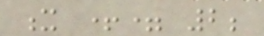x += 2;
